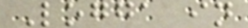Logga in
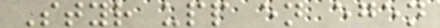Styr upp en egen
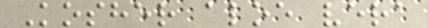Kosher aloe vera
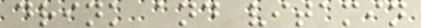drink and vitamin
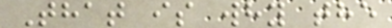That is why the
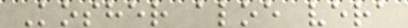Kosher aloe vera
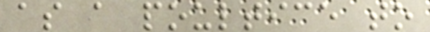as a poultice to
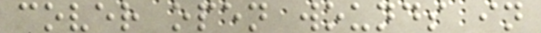cover open wounds in
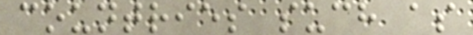countries such as
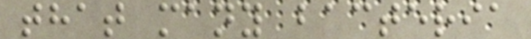that many bacteria
